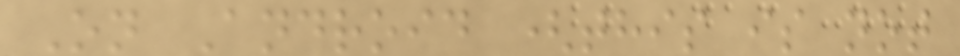On Android (this is not
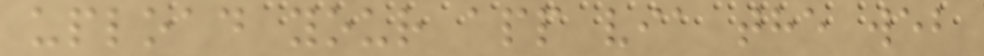upload your app via the web
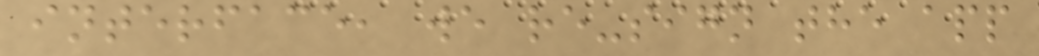interface, we re-sign the app
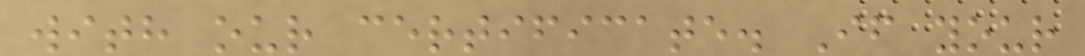with our certificate. If your
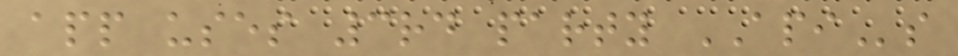app uses 3rd party APIs
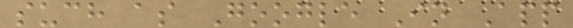such as Google In App
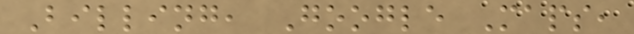Billing, Google Maps,
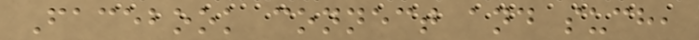Facebook connect and such,
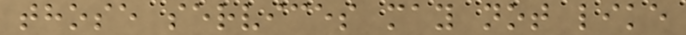those services may not like
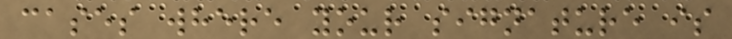cases where your signature is
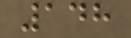148
